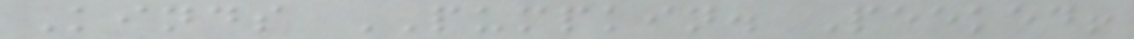Kinds PUMPKIN. Peeked!
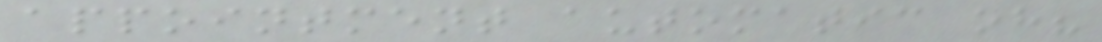appointment automatic oh?
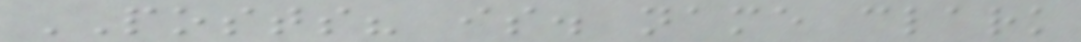POSTS? is. name clark
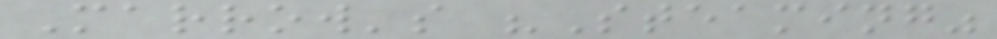Marrow's "Steaming"
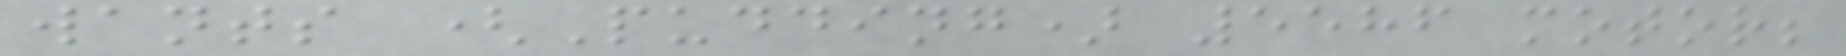wants (Pudding) 5586 motor;
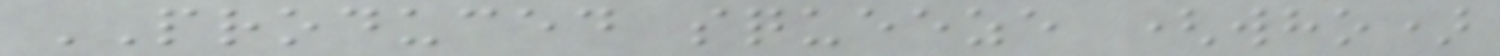PRODUCED squeeze (who)
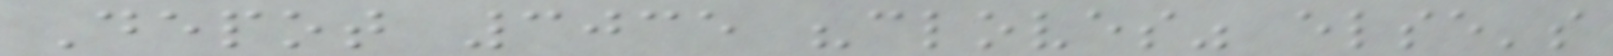Depot 3035 "cloves" else's
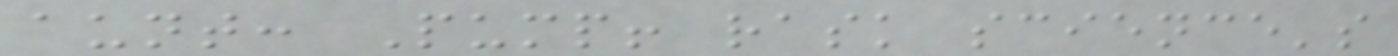aunt: Pump! rask science's
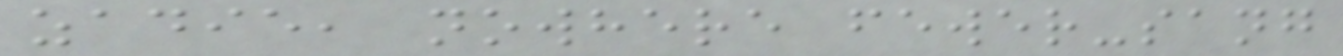zadie, nowhere fewer-sang
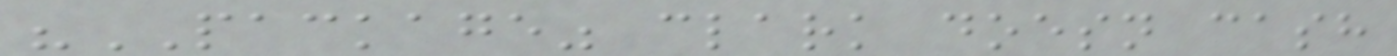"PACKAGE" clark doesn cash
